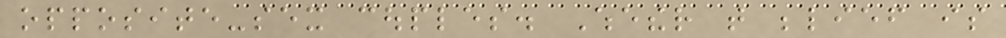opposite-sex couples. Whether that belief is
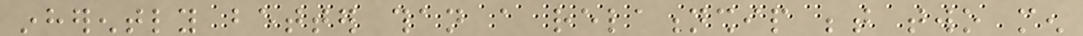inherently better than a relationship between two men
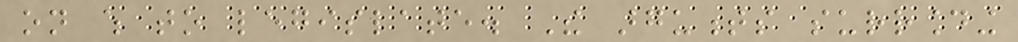on which to legislate. The arguments surrounding
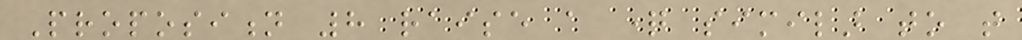Proposition 8 raise a question similar to that
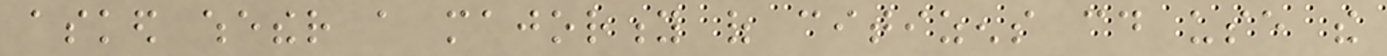asked whether a majority of citizens could use the
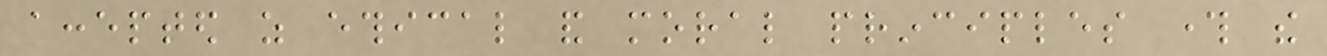accepted as ethical and moral principles through the
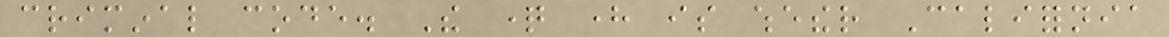criminal code. The question here is whether California
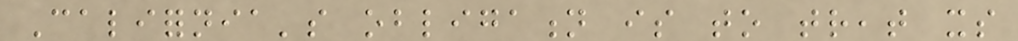California's obligation is to treat its
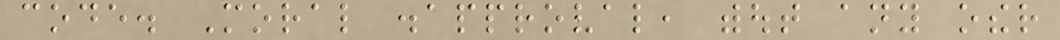code. Moral disapproval, without any other
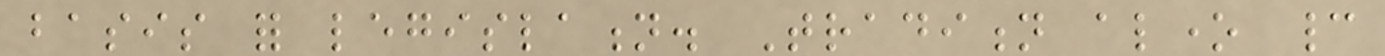basis for legislation. Tradition alone cannot
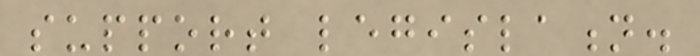support legislation.
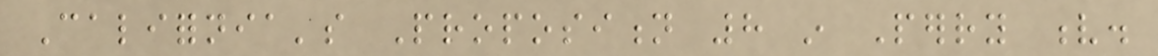California's Proposition 8 in Perry v.
